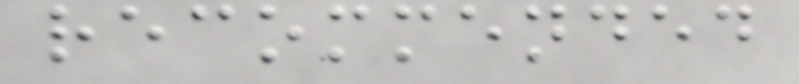recommended
